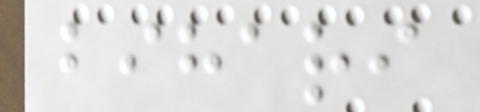bihari
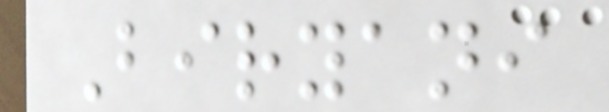Biryani
